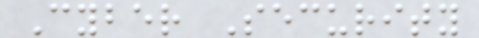Cyber Security
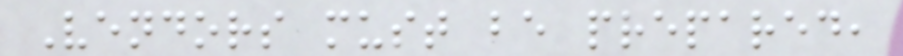Vendors must be prepared,
